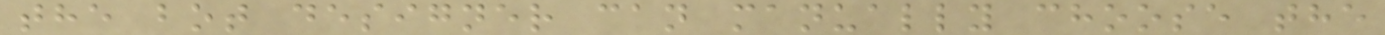the bot designer can manually choose the
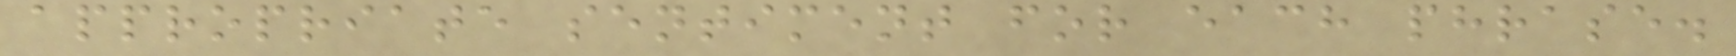appropriate sentiment for each phrase.
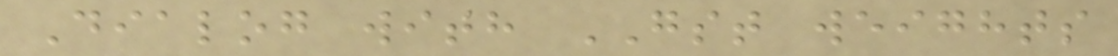Dialog with GST weights
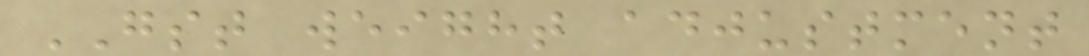GST weight adjustment
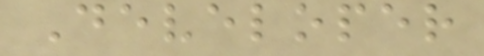Developer
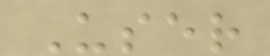User
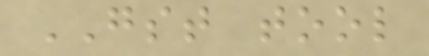GST tool
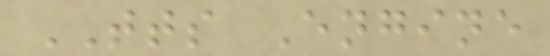TTS Engine
